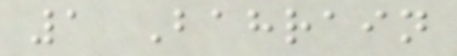1 Bahrain
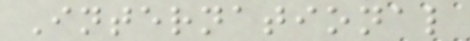International
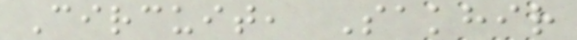Circuit, Sakhir
